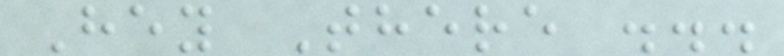Hey There ...
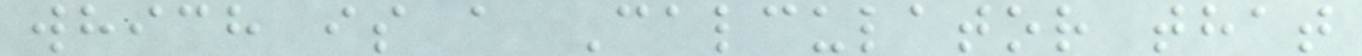which is a Calculator that
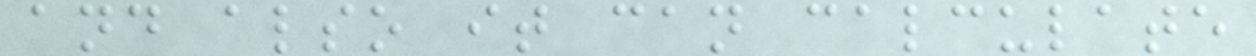and also it can calculate
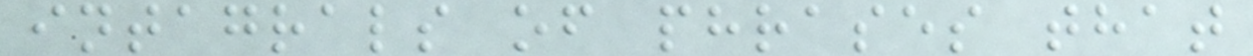intagrals of phrases that
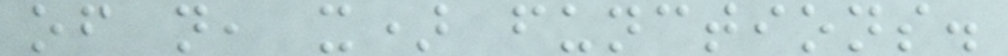of n, x) functions.
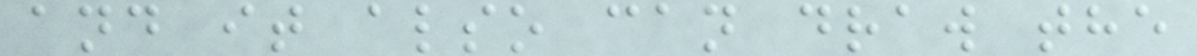and it also can draw the
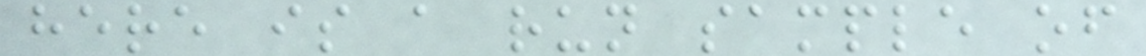here is a run sample of
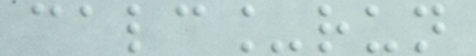calc_run
